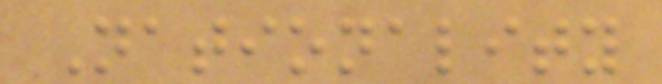Nationality
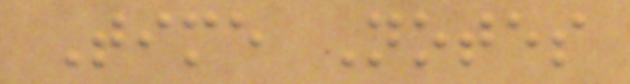Time Notes
